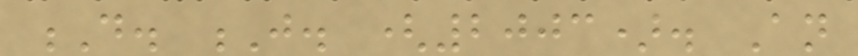D. J. (2003). An
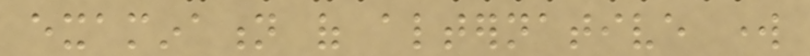examination of alternative work
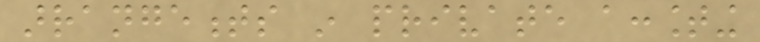arrangements in private accounting
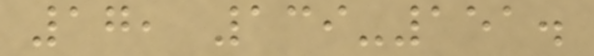17, 139-151.
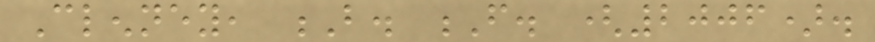Clenney, B. F. (2006).
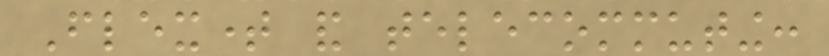Flextime and telecommuting:
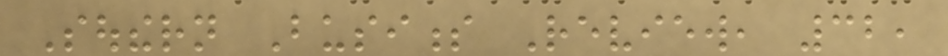Southern Business Review, 32,
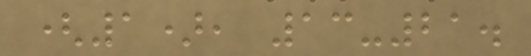(1), 13-21.
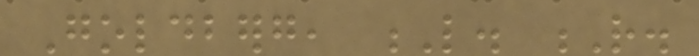Goldberg, L. R.
